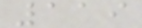119
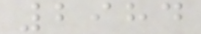2984
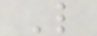L
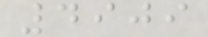4909
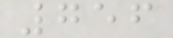756
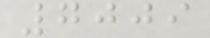7009
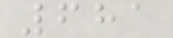681
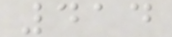414
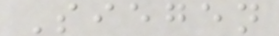Siegen
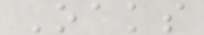Oaks
